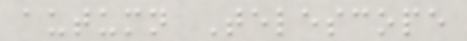autumn Telescope
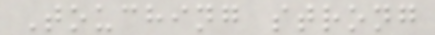Touching strong
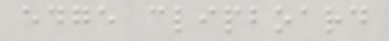edge clipboard
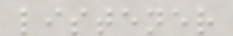listener
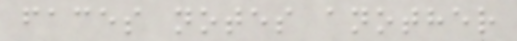faces notes another
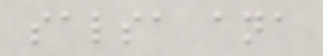salsa ana
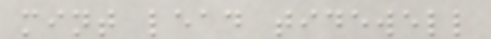mint lead tidewell
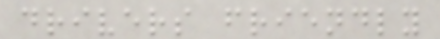drivers friendly
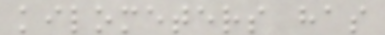kilometers has
